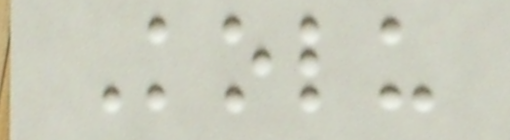Kolu
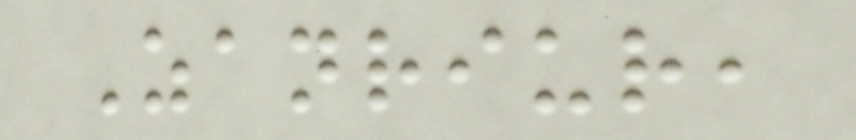Zanriur,
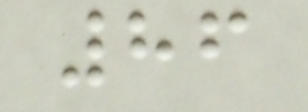86
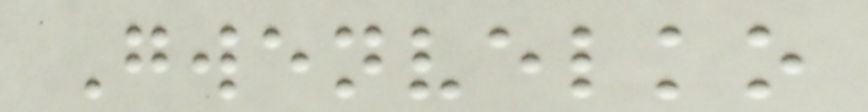Gwenvelko
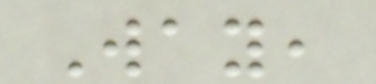Way,
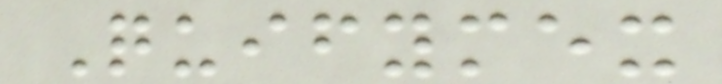Quifymex
